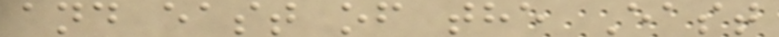and east of the East
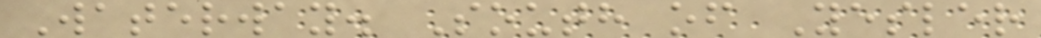Waterway. South of Yesler
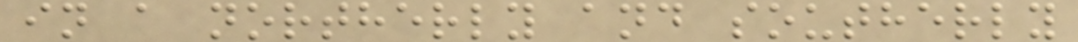in a northerly and southerly
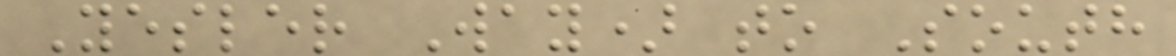Yesler Way) to South
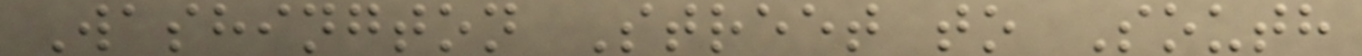Washington Street to South
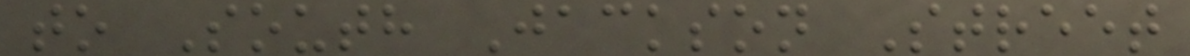to South Jackson Street
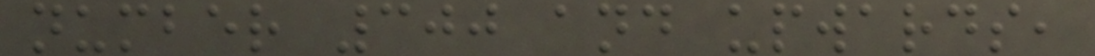number 300 and upwards,
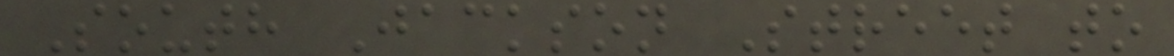South Jackson Street to
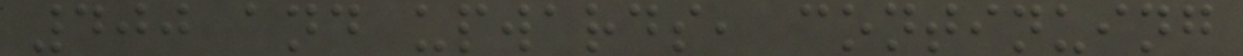400 and upwards, continuing
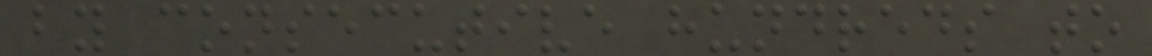by consecutive hundreds to
